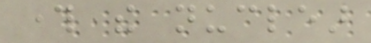through the nuclear
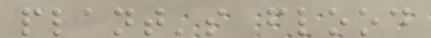plant's flood
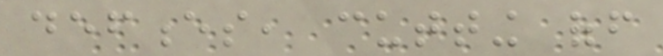defences, cutting off
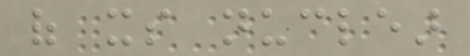of its nuclear
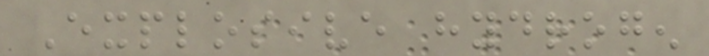Explosive hydrogen
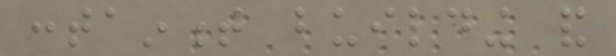containment building and
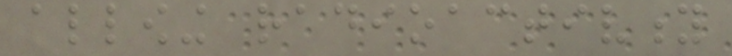allowing radioactivity
